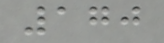170
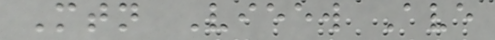Mtn Vieew Ave
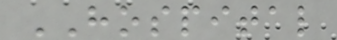HOSPITAL
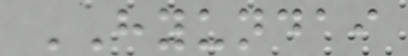HYUNDAI
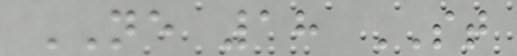NE 18 ST
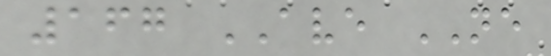167 AVE NE
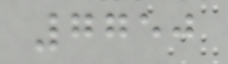7750
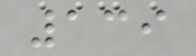139
